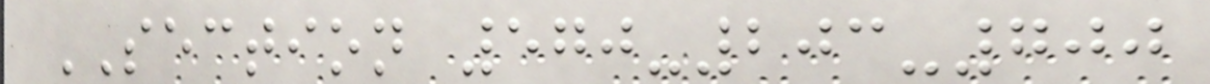SECTION 570-203-700
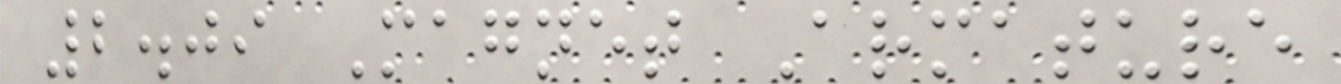2.09 Magnet Armature
